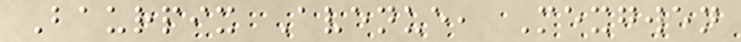Baurpix Avenue, Mexgwen
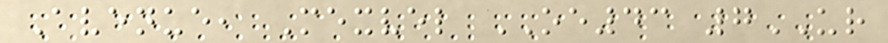Avenue, Mexvel OE43 7UR
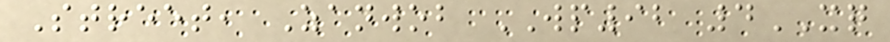Street, Zanwob WP92 4XQ
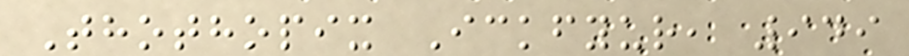Thothopix Ickfyur, 949
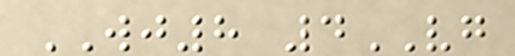WJ8 4VG
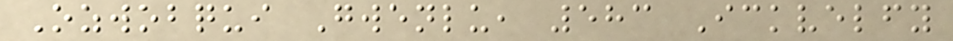Ozwobqui Gwenlu, 583 Ickvelfy
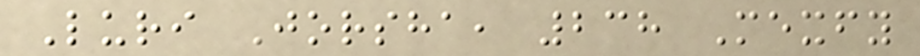Luri Jorsha, 238 Mexfy
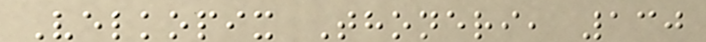Velkopix Thoneri, 130
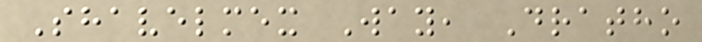Shavelmex Way, Dratho
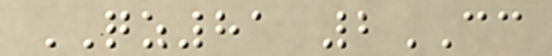QZ81 2CC
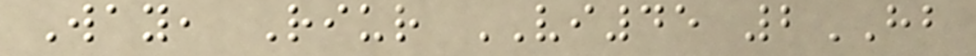Way, Riur VI45 2HB
